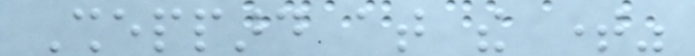Sheppard at the time"
